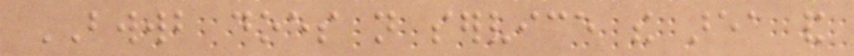BWWB does not service the area and
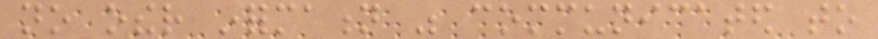no other information was communicated to
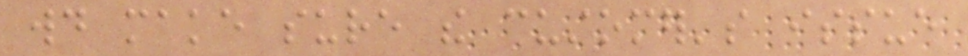would make sure the customer's issue
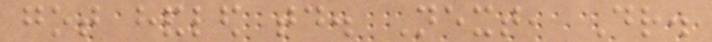got handled today. Next, Dr.
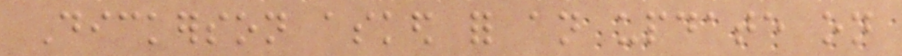Dickerson asked for an update on
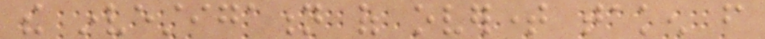the investigation of overtime taken from
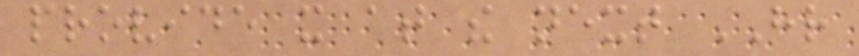provide it at the next HR
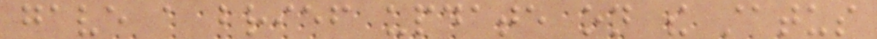gave a brief update on the status
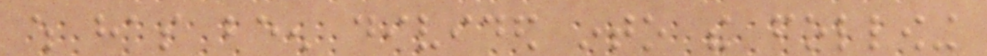which has been divided into the following
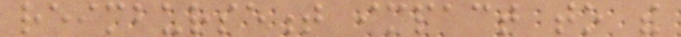reimbursement impact to the
